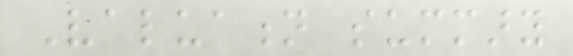Valuation summary
